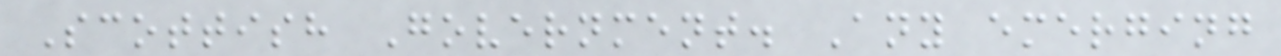Scottish Government. Any emerging
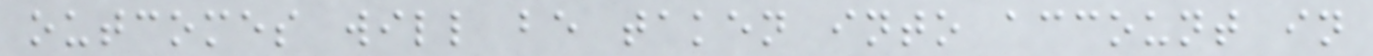outcomes will be taken into account in
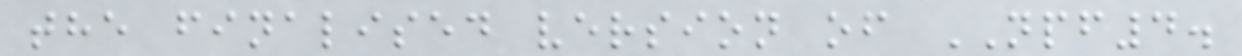the finalised version of NPF4.
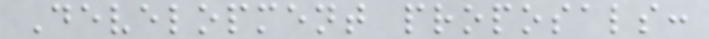Development proposals:
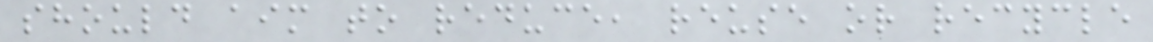should aim to reduce, reuse or recycle
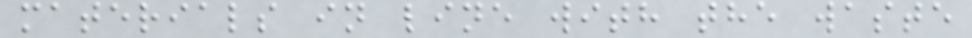materials in line with the waste
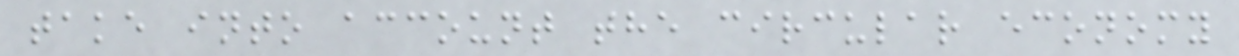take into account the circular economy
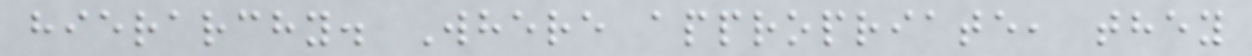hierarchy. Where appropriate, they
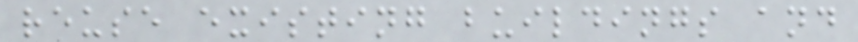reuse existing buildings and
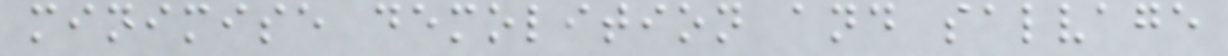minimise demolition and salvage
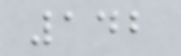142
